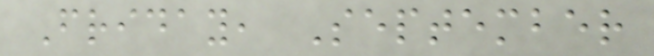Friday, September
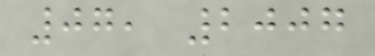07, 2007
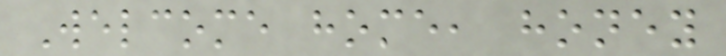Welcome home, honey
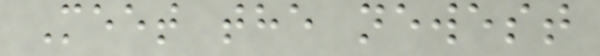Meet the newest
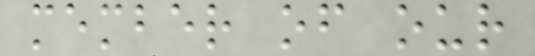member of our
